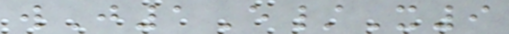wJ1E/X9
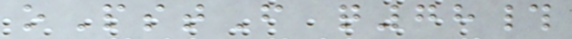oPstF q78#
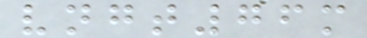vngt76m
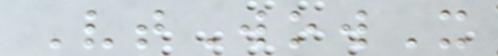VtWowX
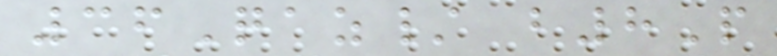36Qaz/ b8P
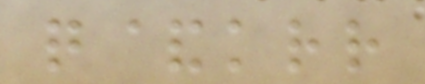q&krr
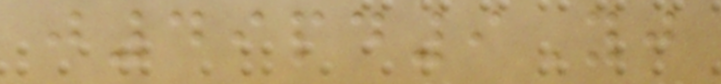j49pd9Yj
